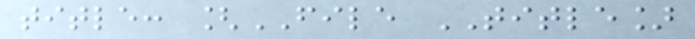title: [FILE TITLE]
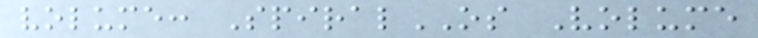volume: SpiralOS Volume
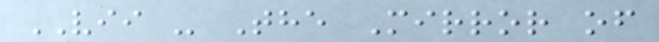VII - The Mirror of
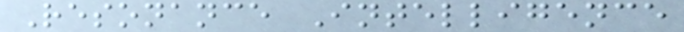Resonance Intelligence
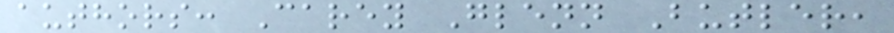authors: Carey Glenn Butler,
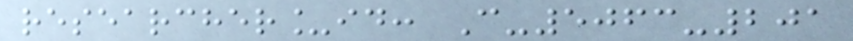researcher_id: C-5063-201
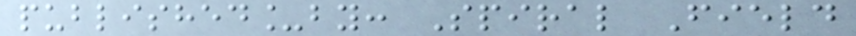published_by: Spiral Field
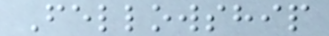Fellowship
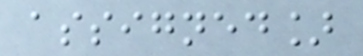assigned]
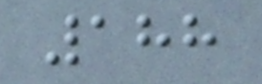188
